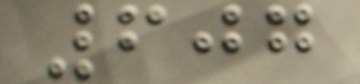607
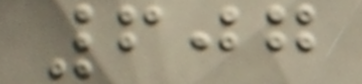607
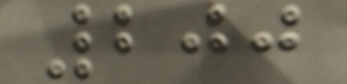200
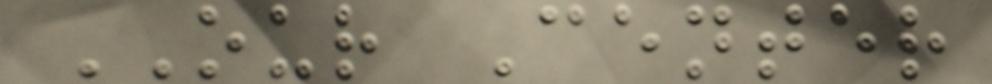OUR Center
